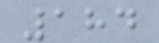184
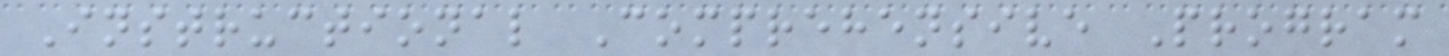Instructional Comprehensive Program
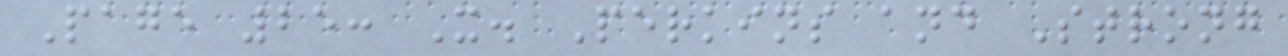Page 25: X. Perkins and Strong
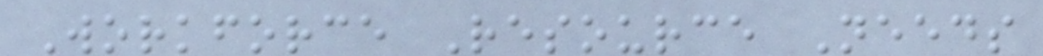Workforce Resource Needs
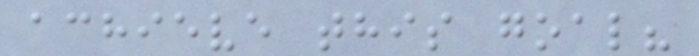achieve this goal?
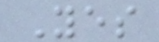Yes
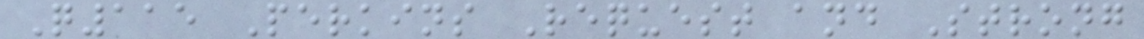Q115 Perkins Request and Strong
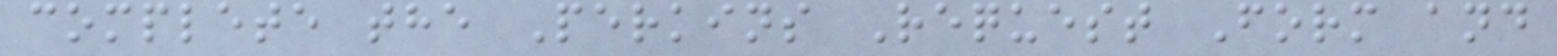complete the Perkins Request Form and
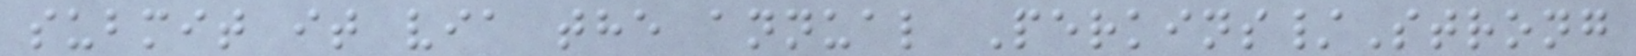submit it via the annual Perkins/Strong
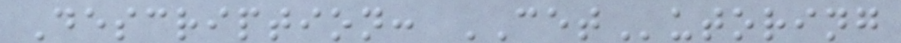Description: CETutoring
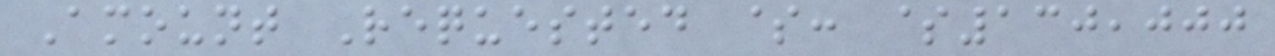Amount Requested $: $130,000
